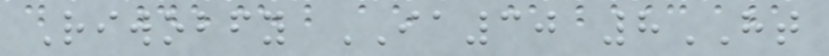Riwobfy IA30 8HT
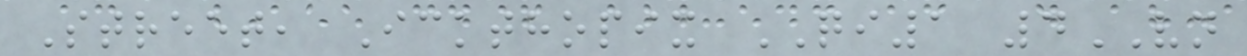Street, Ickthopix QI1 4VN
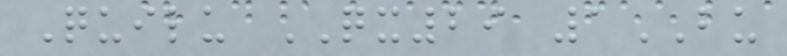Quilu QX29 1BU
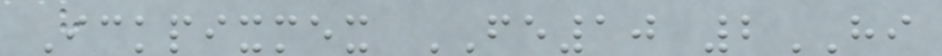Ickpixmex FE10 2HI
